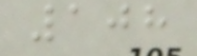108
